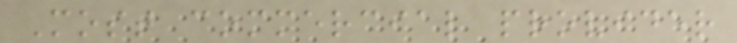Most commercial provider
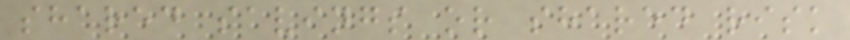shared savings or shared risk
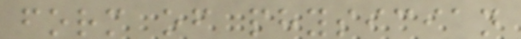form of physician
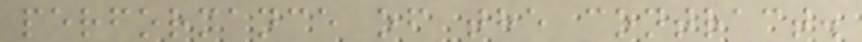performance of the contract.
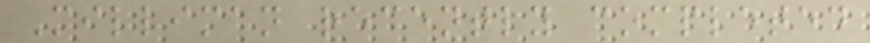Milliman recently completed
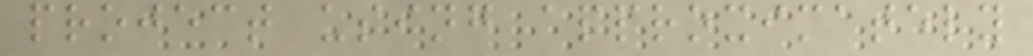project using approximately
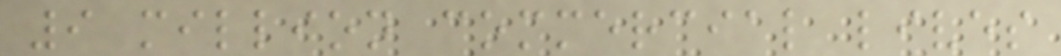9 million commercial lives
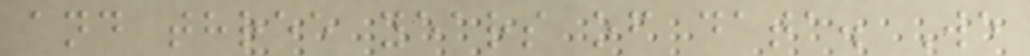and three years of data. We
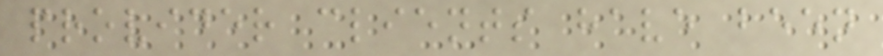provider clients have been
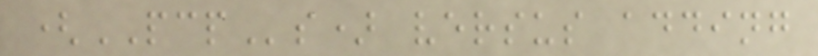(PCPs) versus adding
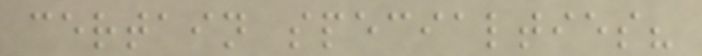certain specialties?
